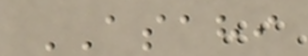ASAHI
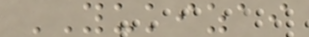YUKIZAI
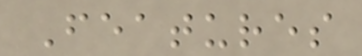Features
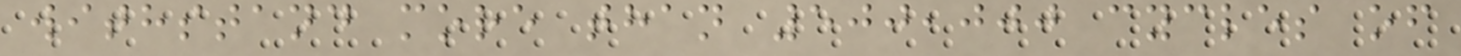withstand more than 500,000 cycles of
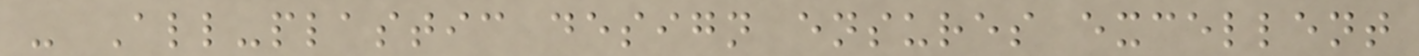- All-plastic design ensures excellent
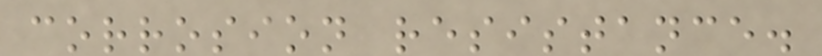corrosion resistance.
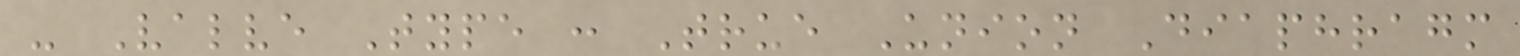- Valve Type : True Union Diaphragm
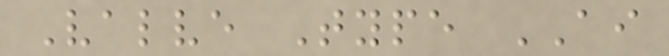Valve Type AI
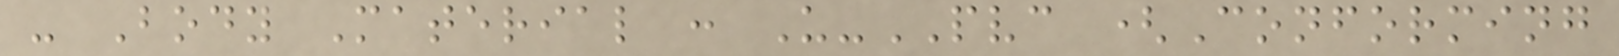- Body Material : U-PVC (Conforming
